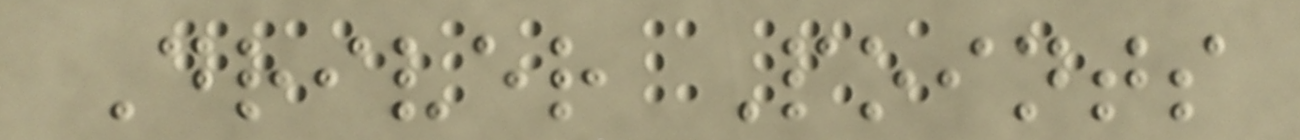Driver Points
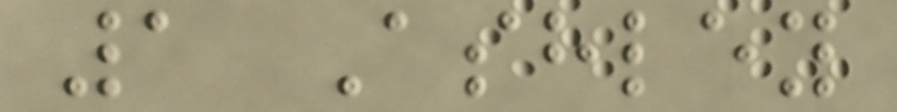1 Ashley
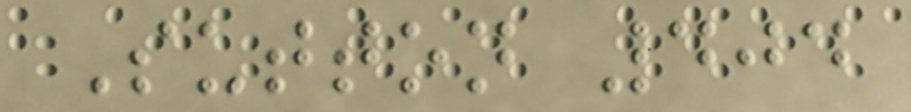Sutton 404
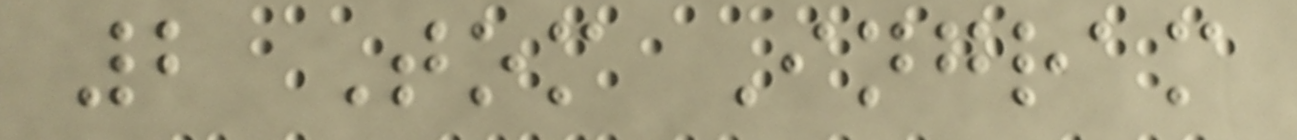2 Tom Ingram
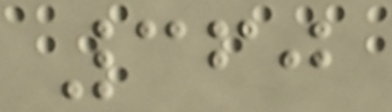360
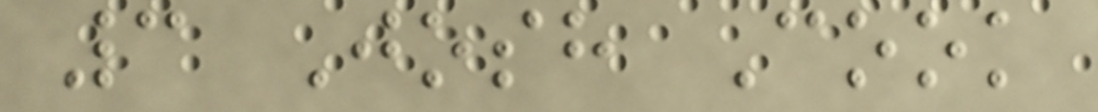3 Josh Cook
